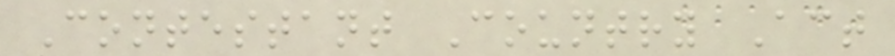Contestant Country Act
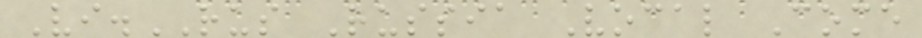Vi.RUS Russia Vocal Come
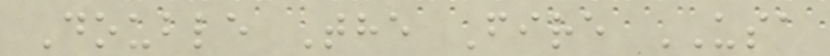Double The Fire USA
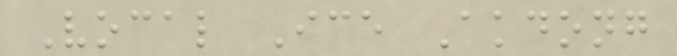Vocal Ice Akdong
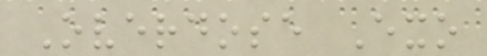Overdose Exo
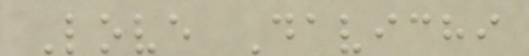Love Davichi
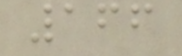166
